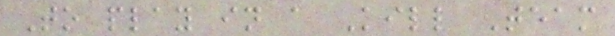To play in a Kill Team
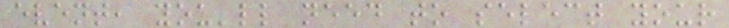event, you'll need to select your
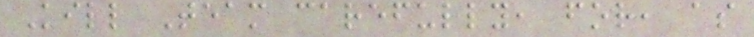Kill Team carefully, for, as
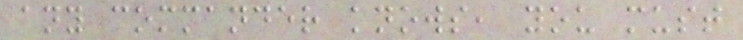any commander knows, you must
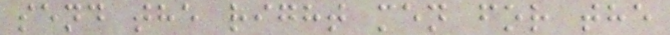send the right men for the
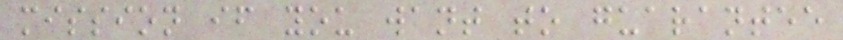mission if you want to guarantee
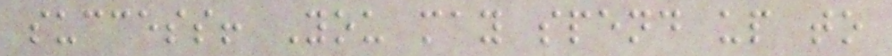success! You may spend up to
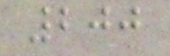200
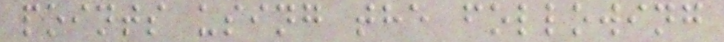points using the following
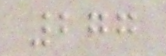277
